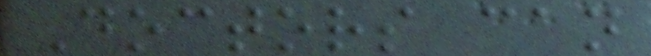Doctors can
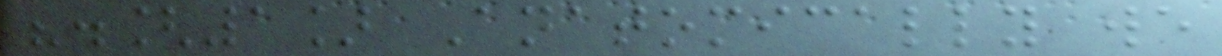".[1] Anatomically we
